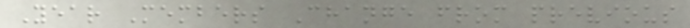Year Members Change from previous
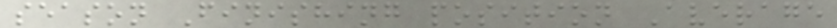season Finishing position Average
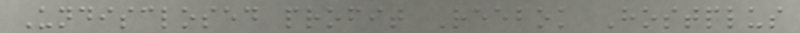Undisclosed profit Reebok Hostplus
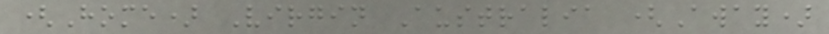(Home) Virgin Australia (Away)
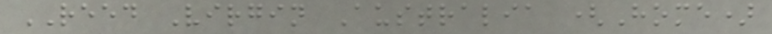REED Virgin Australia (Home)
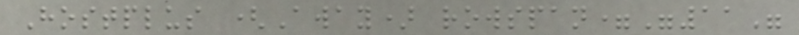Hostplus (Away) rowspan="11"
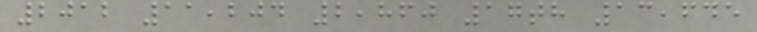2012 11,204 2,860 17th 13,645
